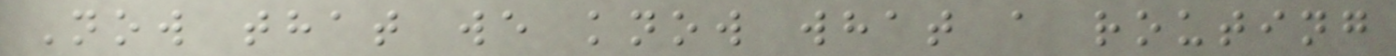Now that we know what a routing
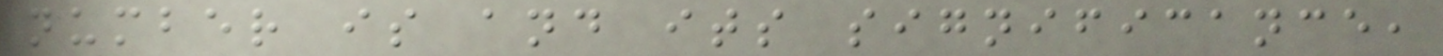number is and its significance,
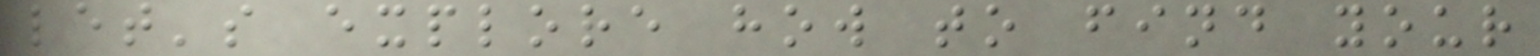let's explore how to find your
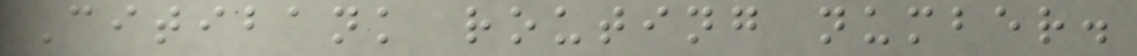Citibank routing number.
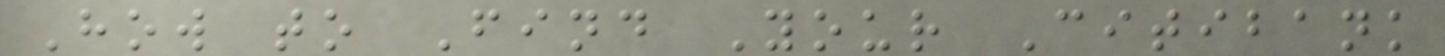How to Find Your Citibank
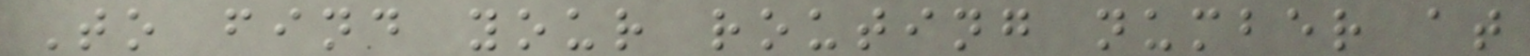To find your routing number at
